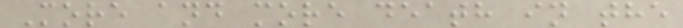More and more death in the
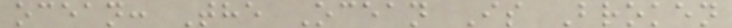ocean: The Ocean Is Broken
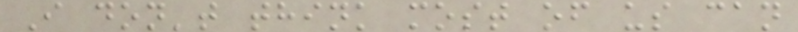I don't think most of us can
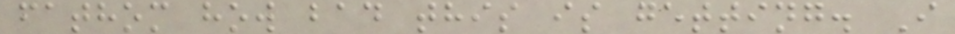fathom how bad this is getting. I
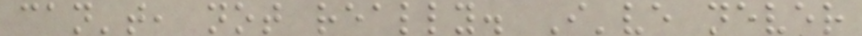can't, not really. I've never
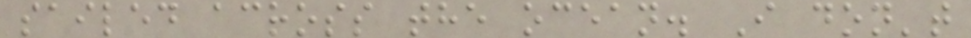sailed across the ocean. I don't
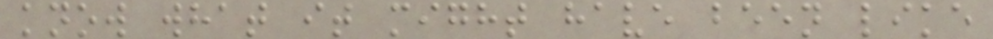know what it might have been like
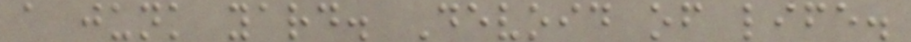a junk yard. Devoid of life.
